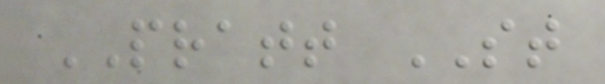PRATT ST
